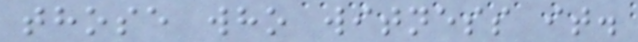those who witness it.
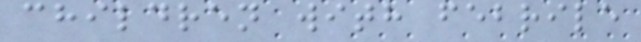children with febrile
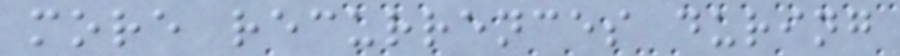more recurrences during
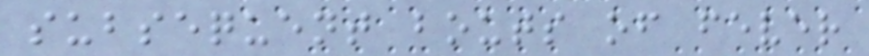subsequent bouts of fever
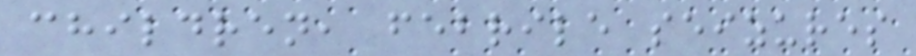children, febrile seizures
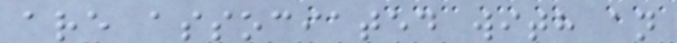are associated with an
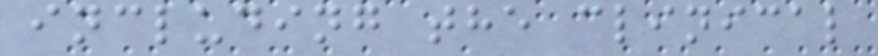including the clinical
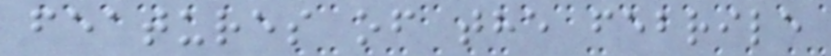features of the febrile
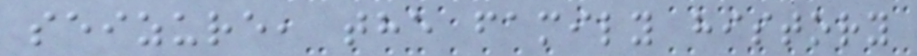seizure, the family history
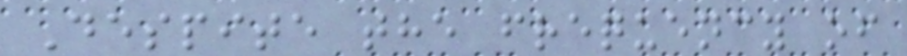Despite the frequency of
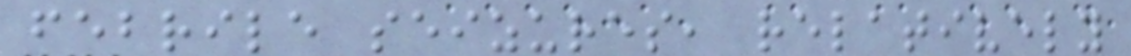febrile seizures, relatively
